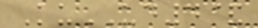KuUD4&
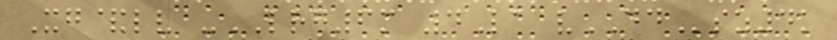Xg&lv -LRG6m 4La vDDsz4k
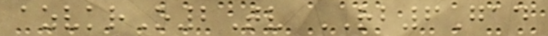azvkrO2Tv RB6Gad
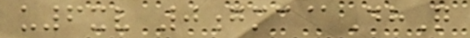u6xv 0gmc@DhQ
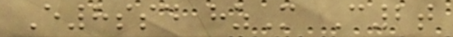E8ssd hzM C2t
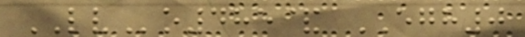LVo485& EGH0
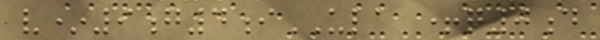v*9g4iULA +q0d
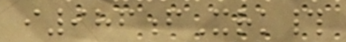i986fXrk#
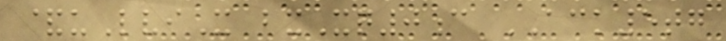&uLviX bxXq0c ACK5tg
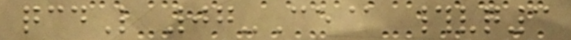qcdL 07-Ce@ #vq3
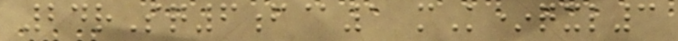24rSq6f@1 mK*qxl3
